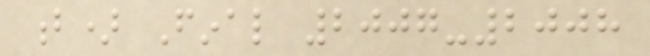b) Final 2007-2008
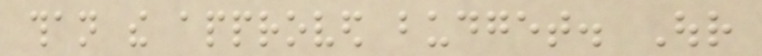than the approved budget. Our
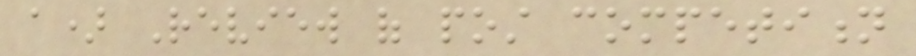a) Review of post competition
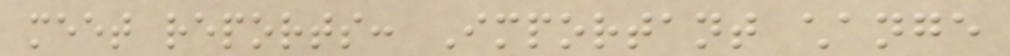meet reports: Important change
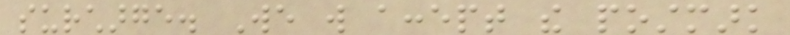surcharge. We will accept the postmark
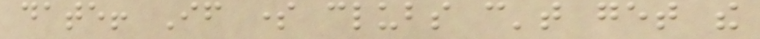date! If some clubs can't get the
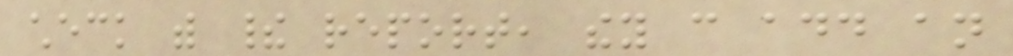check with their report, they can add an
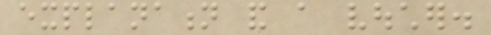explanation and a voucher.
